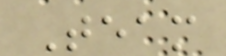Team
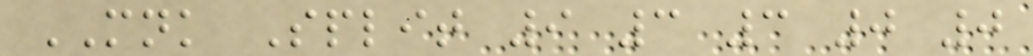MNK Split 9 3 3 0 0
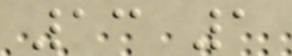13 1
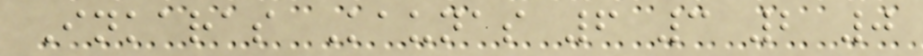Inkaras Kaunas 6 3 2 0
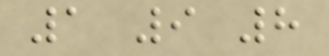1 9 8
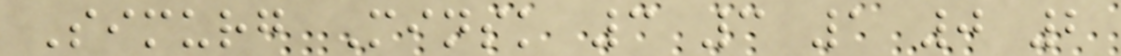Simurg Minsk 3 3 1 0 2
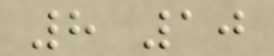8 10
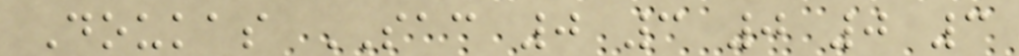Doukas SAC 0 3 0 0 3
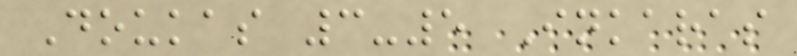Doukas 3-5 Inkaras
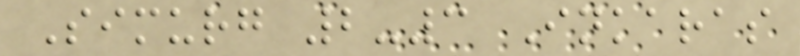Simurg 2-3 Inkaras
